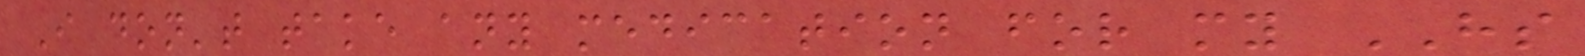I don't take any medication for my HS
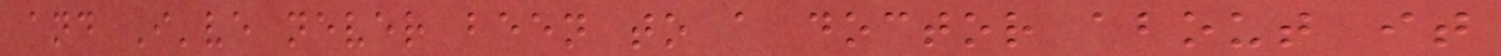and I've never been to a doctor about it
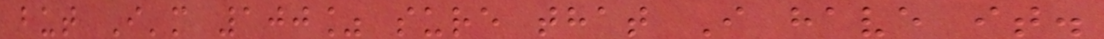but I'm 100% sure that I have it.
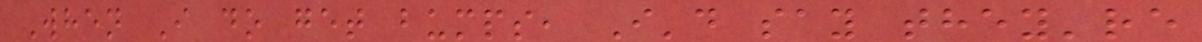When I do get bumps, I'd say they're
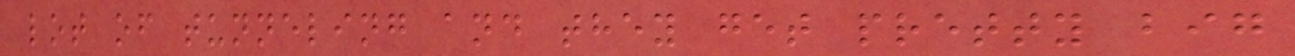lot of tunneling and they get pretty big
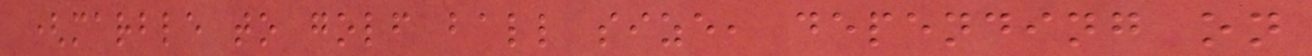(marble to golf ball size, depending on
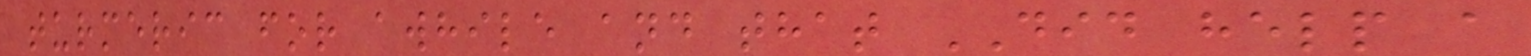turmeric for awhile and that DID help a
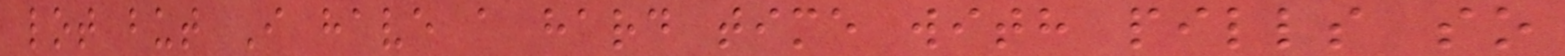lot but I have a hard time with pills so
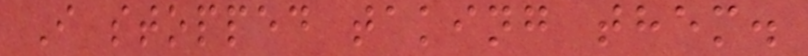I stopped taking them.
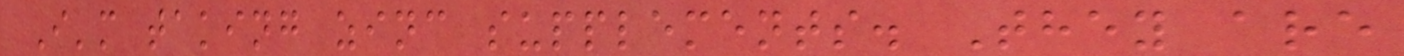I'm taking zinc supplements. They are
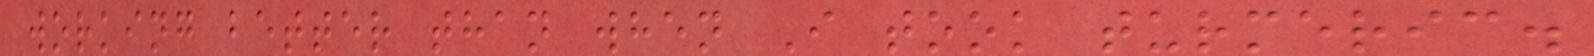working better than when I took turmeric.
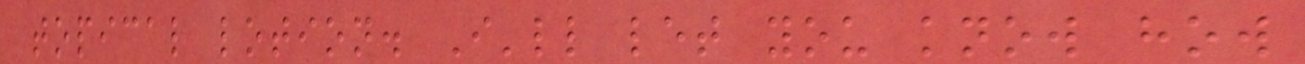topical lotion. I'll let you know how
